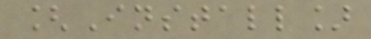[Install]
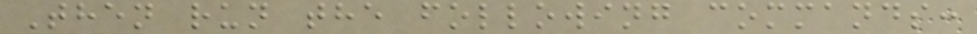Then run the following commands:
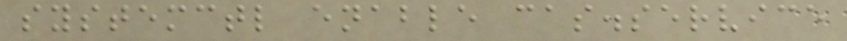systemctl enable cas.service
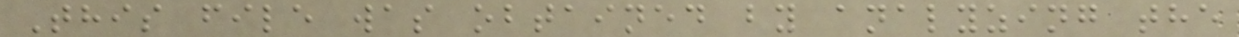This file was obtained by analyzing the
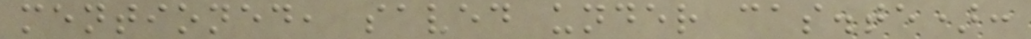mentioned, saved under cas.te):
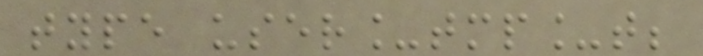type user_tmp_t;
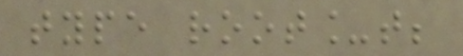type root_t;
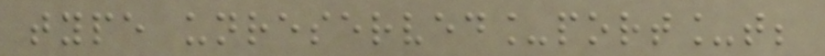type unreserved_port_t;
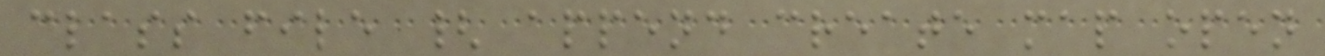class file { append create map open
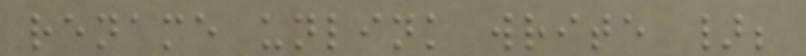rename unlink write };
